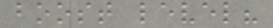boost level?
